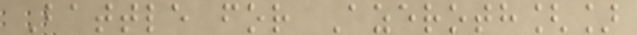Battle for Azeroth[]
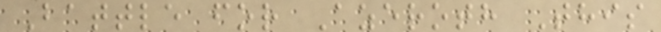Battle for Azeroth This
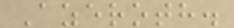Azeroth.
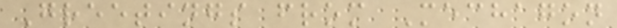Greetings from Mechagon
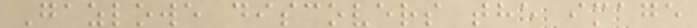Gazlowe discovers the image
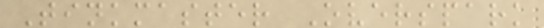Tinkmaster Overspark
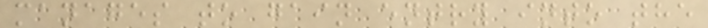manages to gain entry into the
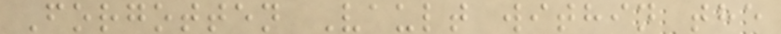Forgotten Vault within the
